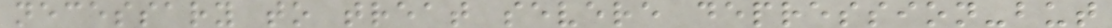necessary to treat severe depression-but
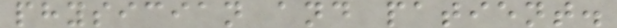physician and patient.
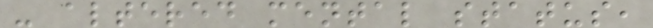- altered mental status,
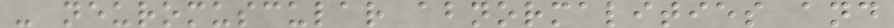- neuromuscular abnormalities and
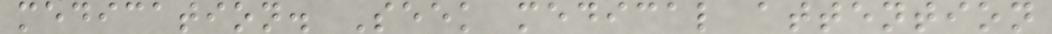medication. Seek medical attention
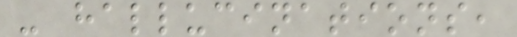- hallucinations,
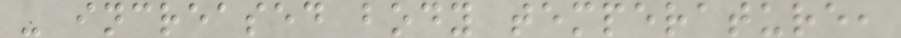- increased body temperature,
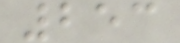253
